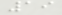19
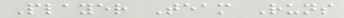Player Team Runs
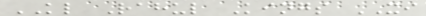KL Rahul Kings XI
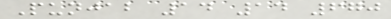Punjab 14 14 670
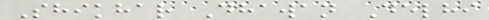Shikhar Dhawan Delhi
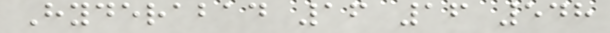Hyderabad 16 16 548
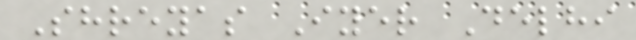Shreyas Iyer Delhi
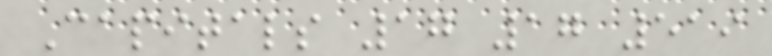Capitals 17 17 519
